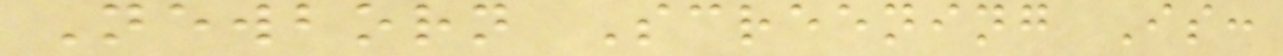Newborn Screening Is:
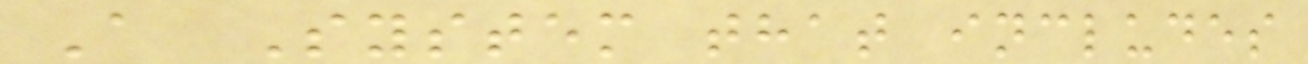A System that includes
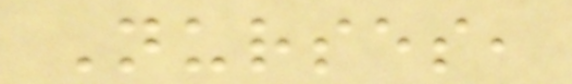Nurses,
